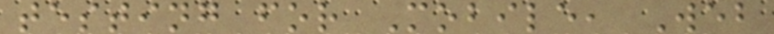testing for Mobile, Web
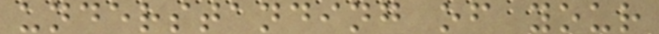understanding of your
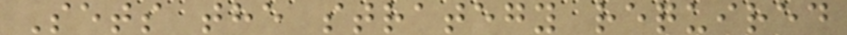Sets the strategy required
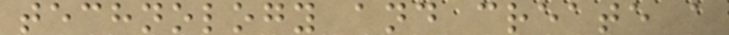technology and create a
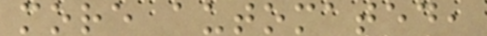more automated,
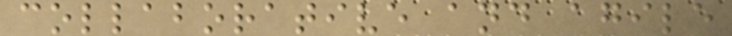collaborative and agile
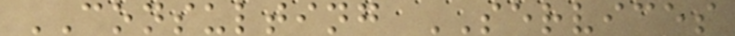CONSULTING SERVICES
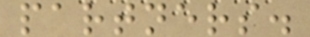partners.
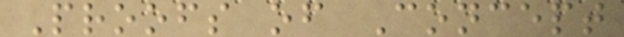Proofs of Concept
